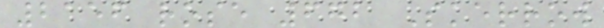2156 rose 672 Skerrow
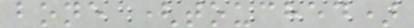bone (touched)
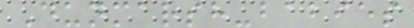Dunmarsh-babies
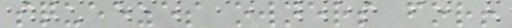squeezes owners for!
